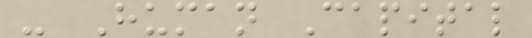- Human Capital
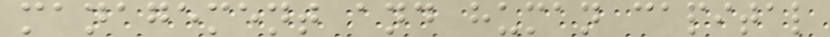management and human capital
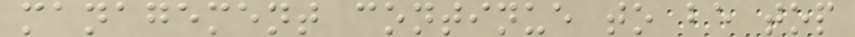management continue to be top
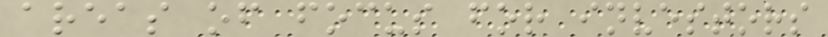areas of focus for investors
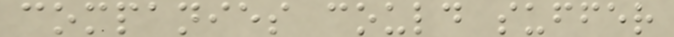companies could suffer
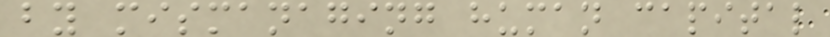by mismanaging human capital
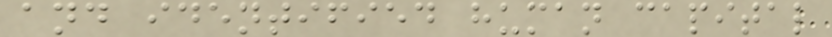and identified human capital
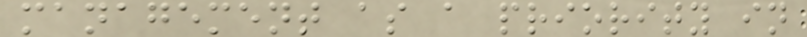management as a priority in
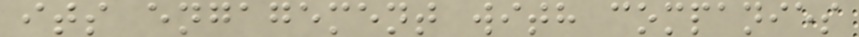its engagement with companies
